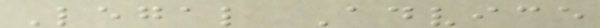Legal Advice
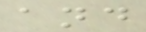and
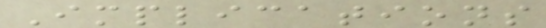Implications
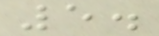5.
